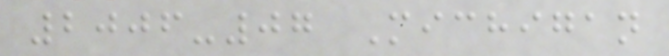2006-07 Michigan
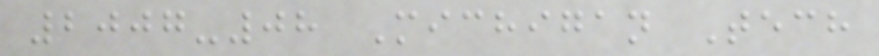2007-08 Michigan Tech
